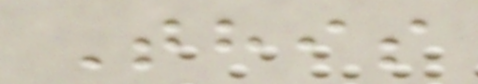This
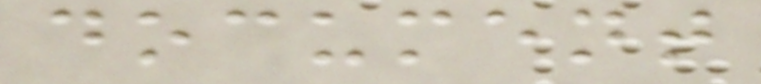document
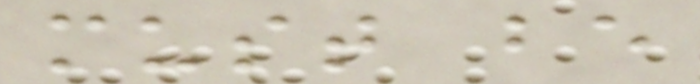must be
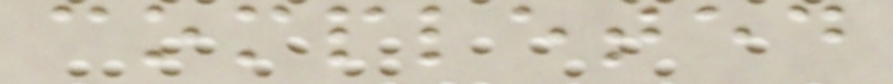completed
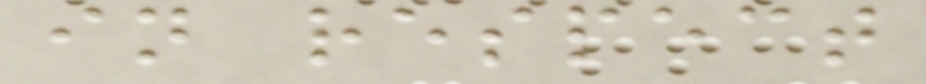in respect
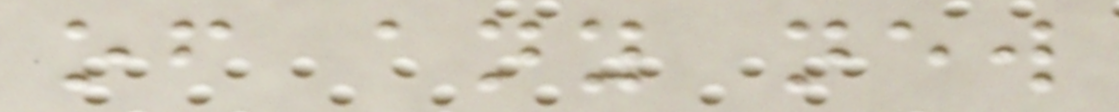of any new
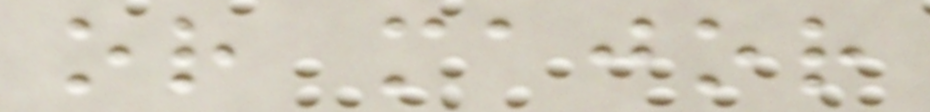or major
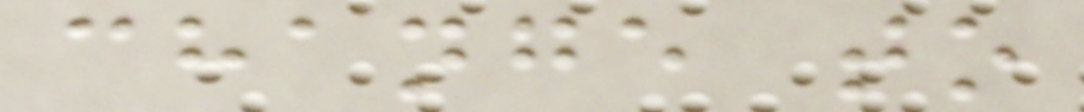change to
